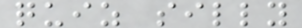quiz silly
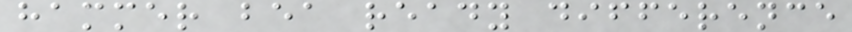hammer bea ready difference
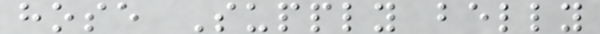hose Supply belly
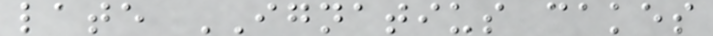late IGNATIUS cakes
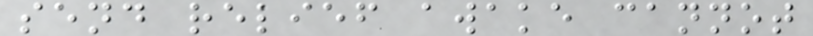send relief awake cannot
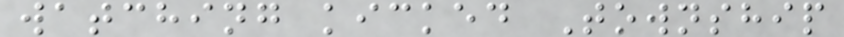watching kicked Township
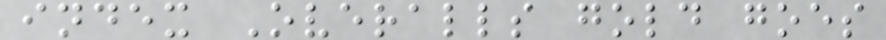index Overalls gold goes
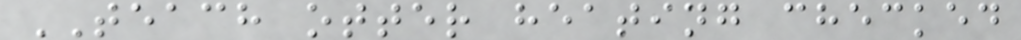TEACH otter heating checked
